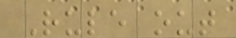Rule out
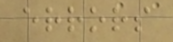errors
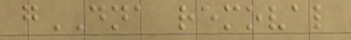gDNA removal
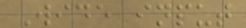Wide input
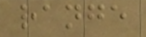range
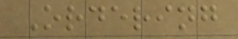Ordering
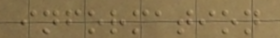information
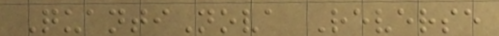QuantiNova Reverse
